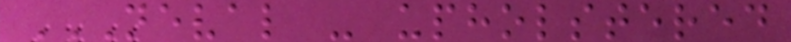NEVAL - UPHOLSTERED
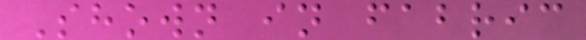Shown in fabric
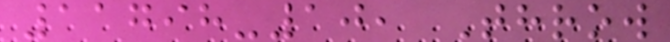11798-10, Throw
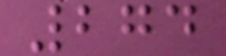274
